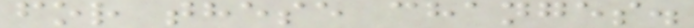for these changes.
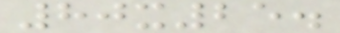80x25.
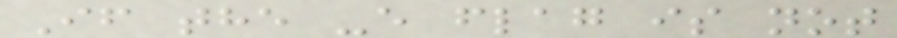If the -e flag is not
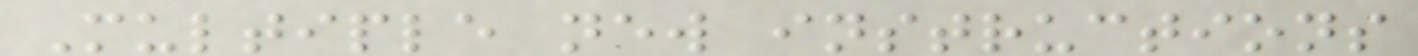Multiple new instructions
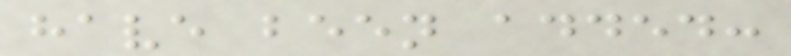have been added:
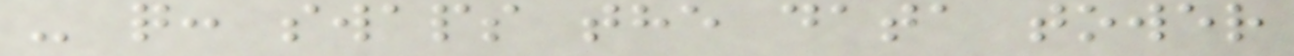- q: swaps the data tower
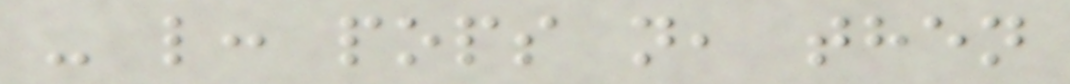- l: pops n, then
